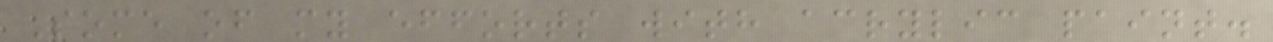Some of my efforts with acrylic paint.
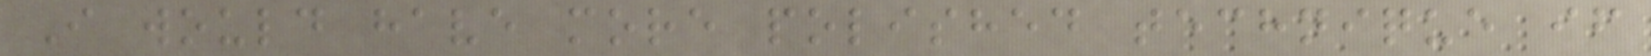I would have more polished technique if
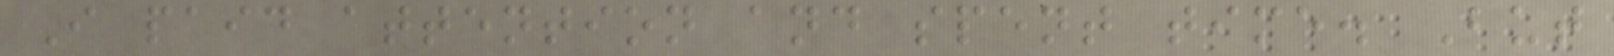I paid attention and spent time. But
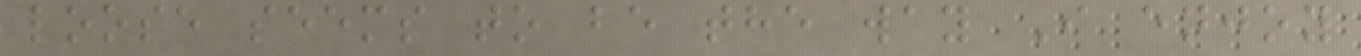loose seems to be the way I enjoy
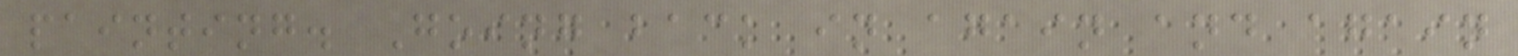painting. Going back in again and again
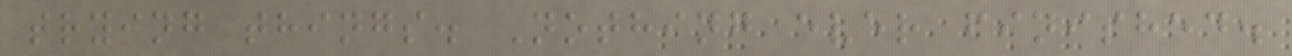trying things. Nothing ever finished.
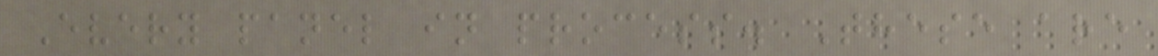Every panel in process. These are
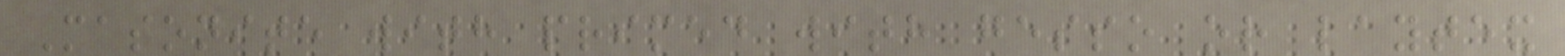Masonite with primed with gesso or laytex
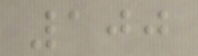100
